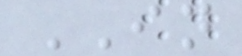IN
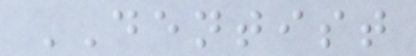DENTIST
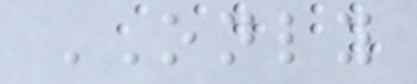ONLY
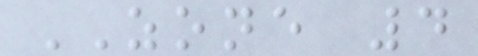ZONE 4
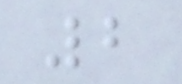2
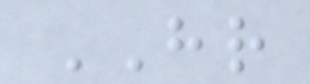HR
